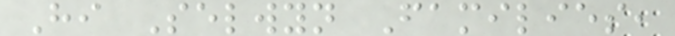Hi Selwyn Families,
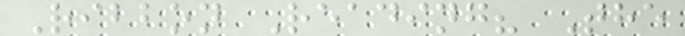Ribbon Reading? The
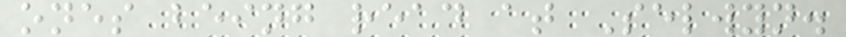ones being read at Selwyn.
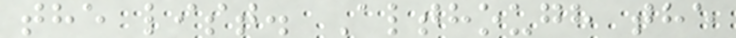the list. Although the
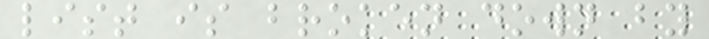list is broken down by
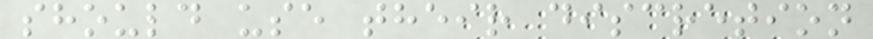should use their discretion
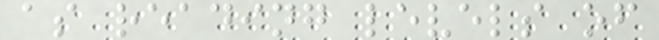as reading levels of
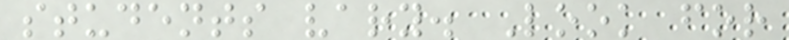students vary. Look for
